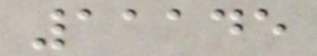11145
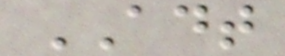ADT
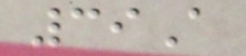39A
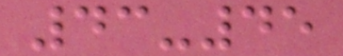43-45
